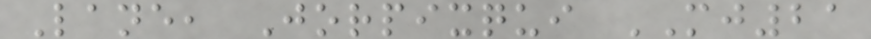Lane, Jorpixqui MJ21
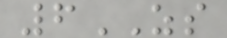6ZS
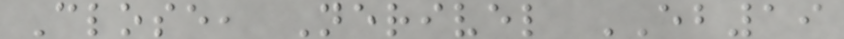Close, Nerivel EB19
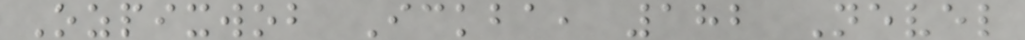Ozpixwob Ickba, 182 Nevel
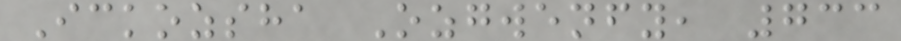Ickozsha Ozgwenfy, 733
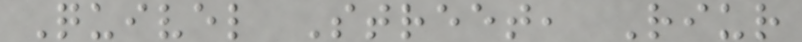Quivel Street, Riur
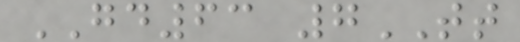GD63 7TT
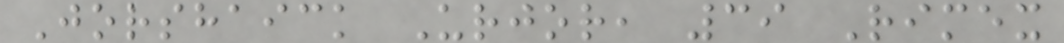Jorshaick Urjor, 39 Rimex
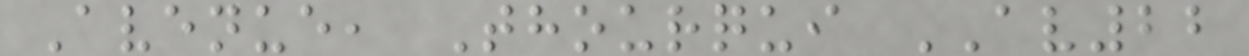Avenue, Thourqui AV22
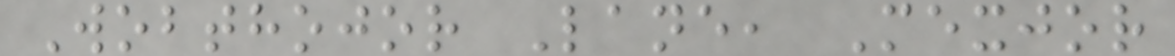Wobthojor Lane, Mexjor
